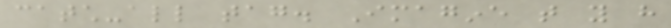catch-all tag. Imagine that you have
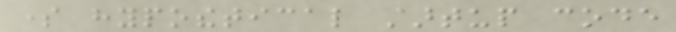some hypothetical startup code
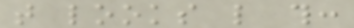that looks like this:
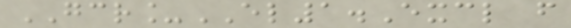GCR_EL1.Excl from
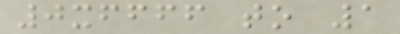0xffff to 1
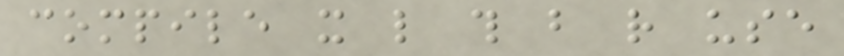compile it like this but rather use
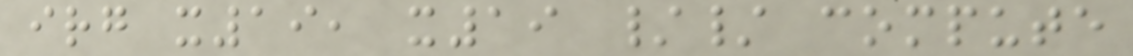irg x19, x19 // compute
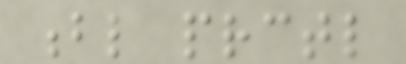bl prctl
